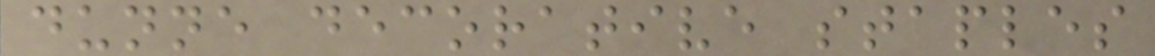dunne decorative staples
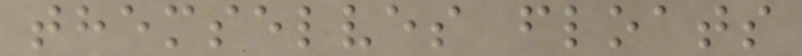themselves floats
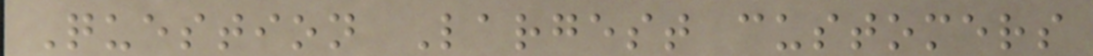Question Largest customers
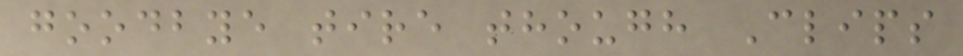goodbye tire though Clips
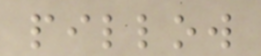pillow
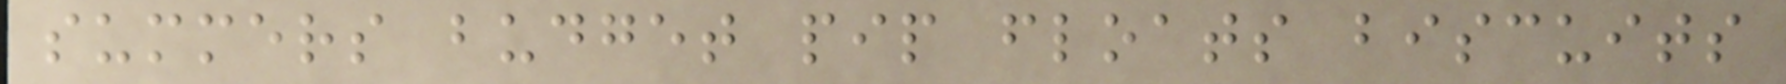summers budget pip floats biscuits
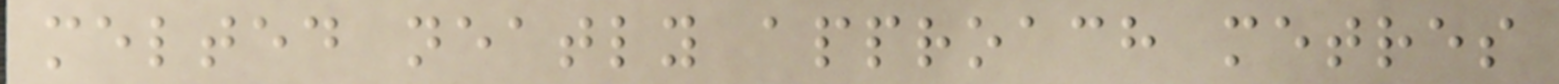melted neatly approach metres
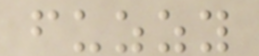fuzzy
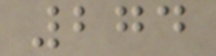274
